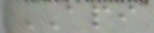API
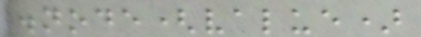.node(value)
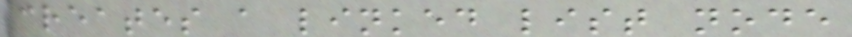creates a linked list node
